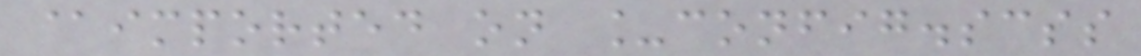@imported on _config.scss
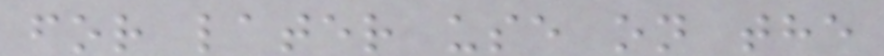for later use on the
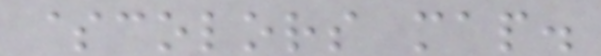$colors map.
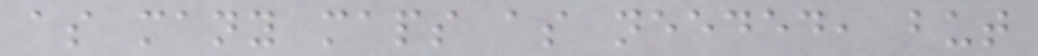as many maps as needed, but
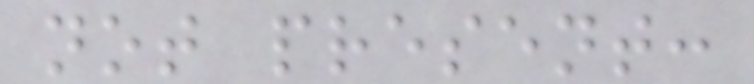not present:
